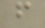f
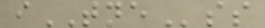iTNEss
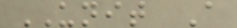UNIT A
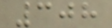308
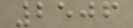2506
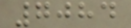7084
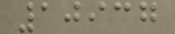10937
